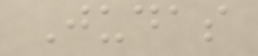Judas
